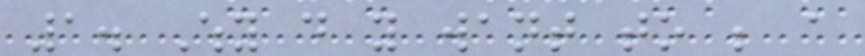1. Why do you want to be a
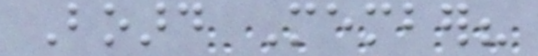Board Member?
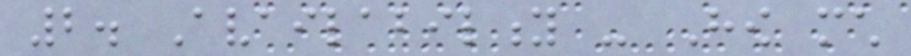2. Availability - How much
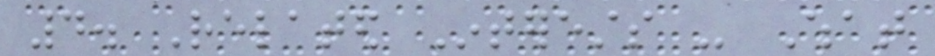4. Related Interests - What
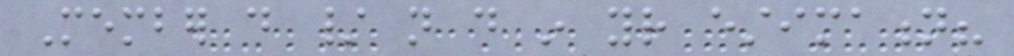Member do / not do in your estimation?
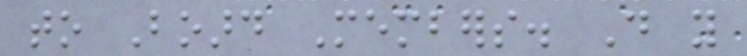to Board Members. Do you
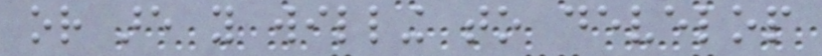or are you willing to develop
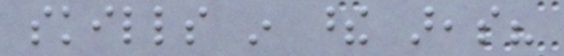skills in these areas?
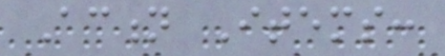Action Items:
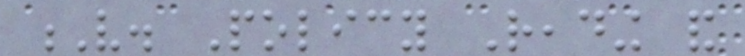V. Policy Reading and
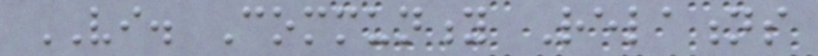VI. Community Relations
